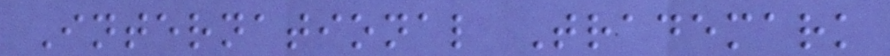International Trademark
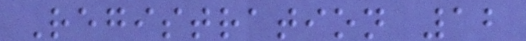Registration 12
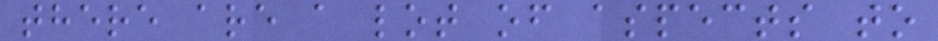there are a lot of aspects to
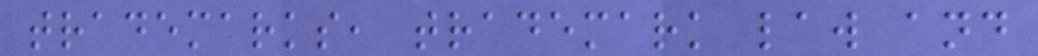trademarks, trademark law and
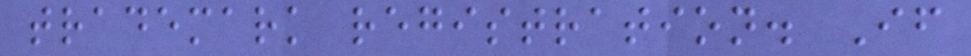trademark registration. If
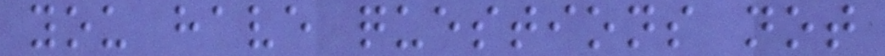you have questions not
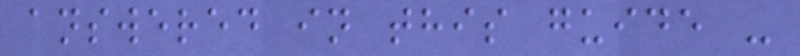answered in this guide -
